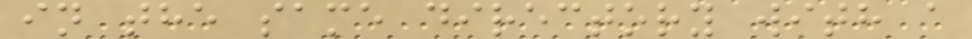in the same directory with a
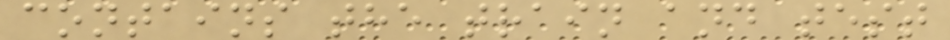contains the train and test
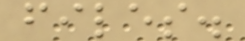files.
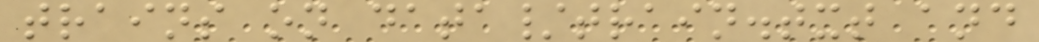trains on data/train.txt and
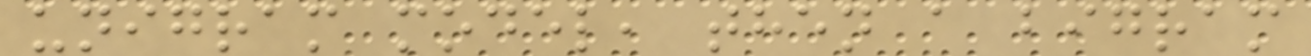unigram model, then a bigram
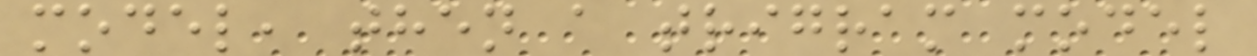model, then a trigram model
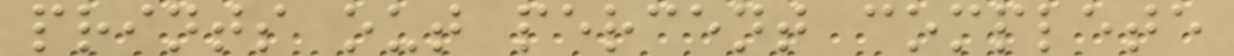prints out percent complete
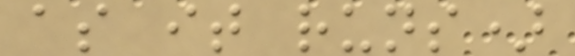as it runs)
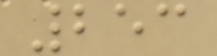253
